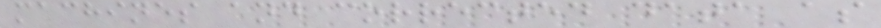machines and corrected data as
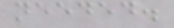needed.
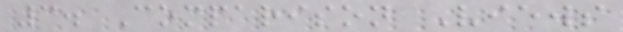3. Comparison Views
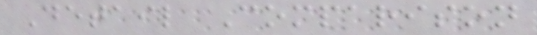Detail Comparison
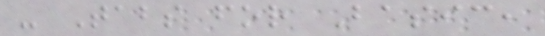- Tabs for Basic,
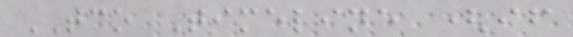TCO Timeline (if
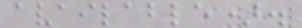available).
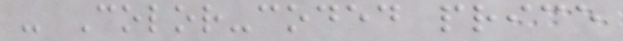- Color-coded price
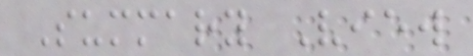Summary View
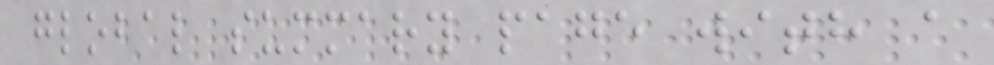global summary page with a
